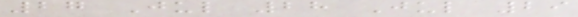27 Jul 28 Jul 29
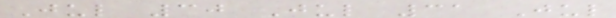Jul 30 Jul 31 Jul
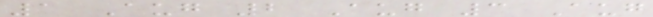1 Aug 2 Aug 3 Aug
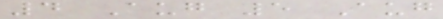4 Aug 5 Aug
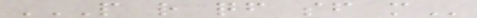P R QF SF M
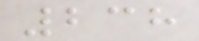238
